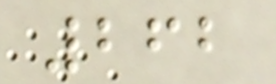262
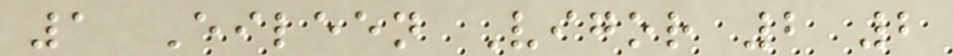1 Eileen Vigor 2 2
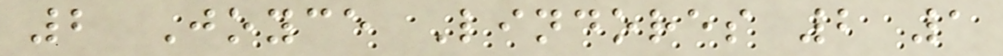2 Joyce Lindores 2 1
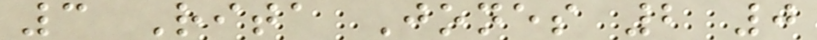3 Rita Jones 2 0
